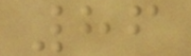86
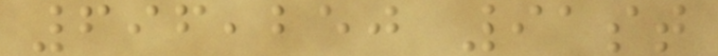696,250 91st
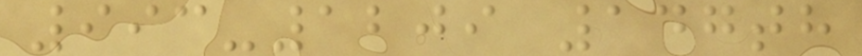993-1209 147th
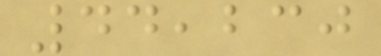44,230
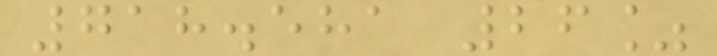718.581 26%
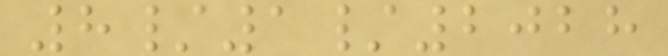8/1/2028
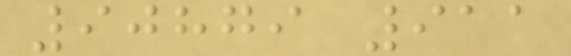90879 911
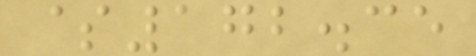$172.35
